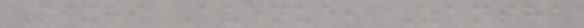Pixri Avenue, Zansha
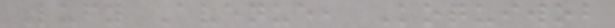Lufy Avenue, Koquiwob
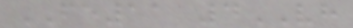FE11 4VH
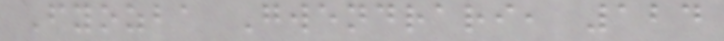Fyozba Gwendrari, 124
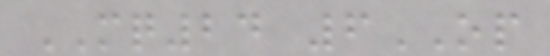MQ24 6OP
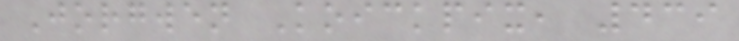Jorgwen Koickpix, 439
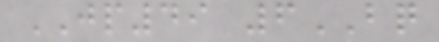JP49 6BQ
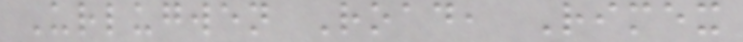Urlugwen Road, Rimex
